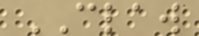CLAW
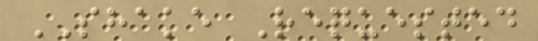SHAKE Requested
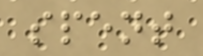spent
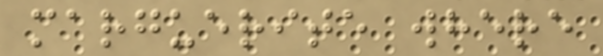marguerite where
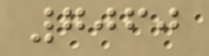7060
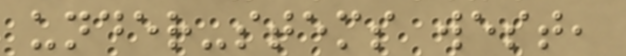under-stems west,
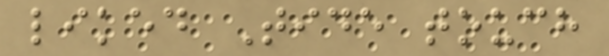liked Tide touch
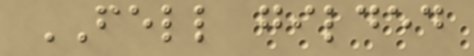FELL gilded
